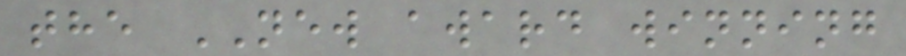the NEW award winning
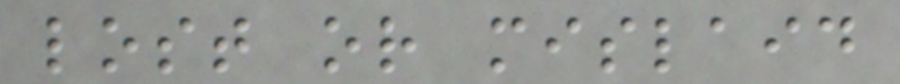lost or mislaid
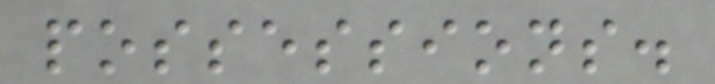possessions.
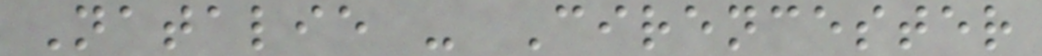Natalie - Cirencester
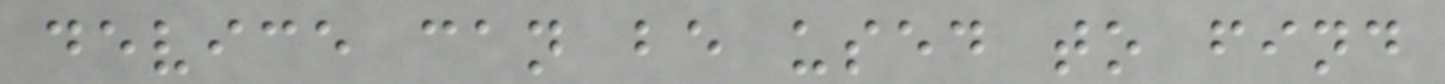device can be used to find
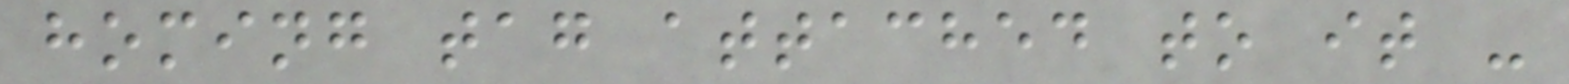homing tag attached to it -
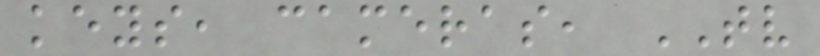keys, cameras, TV
